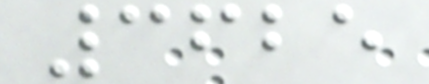3625
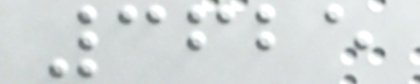3625
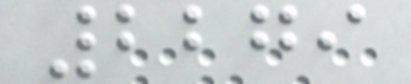2279
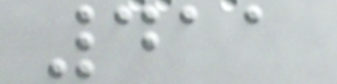411
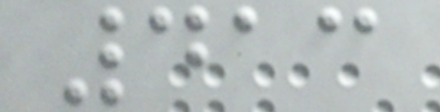413
